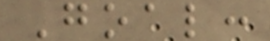Goal:
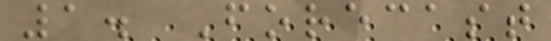1. Forecast
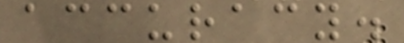accuracy.
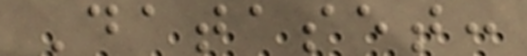Dataset:
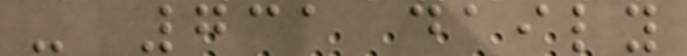- 731 daily
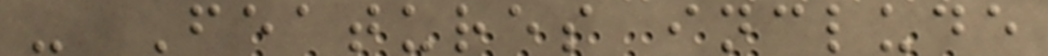- Features include
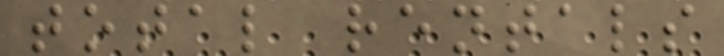total rentals
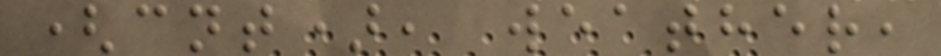(cnt), weather,
